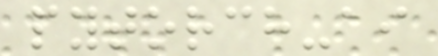pytorch-ai
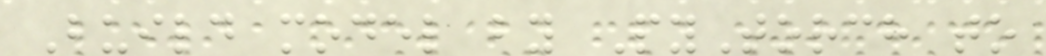Build model by PyTorch to
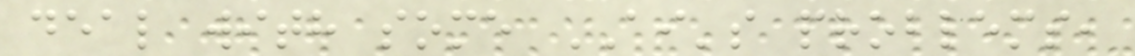deal with some AI's problems,
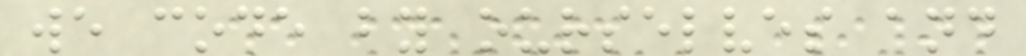we code by ourselves and
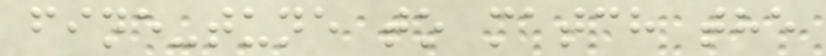fine-tune to match the
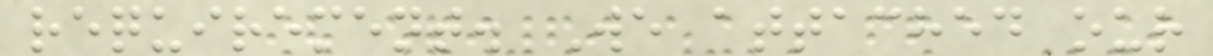requirement. We attached our
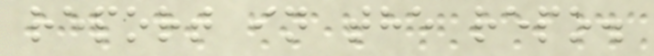report in the repo.
